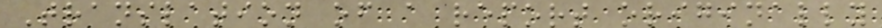Translation of a report originally
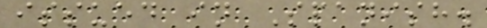issued in Spanish.
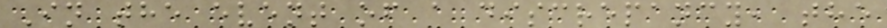In the event of a discrepancy, the
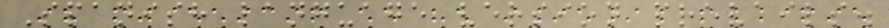Spanish language version prevails.
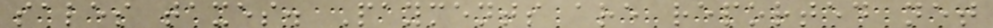sales taxes. Payments are reported net
